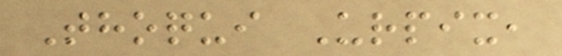Thoqui Urpix,
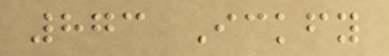873 Ickfy
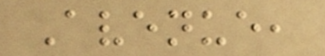Avenue,
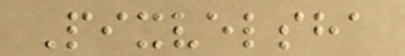Pixvelsha
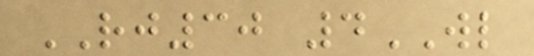RJ30 4WL
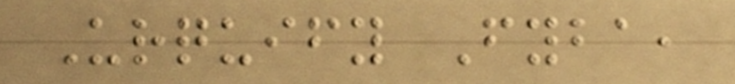Urquify Fyba,
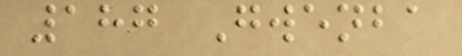187 Gwenba
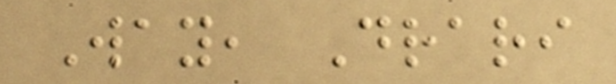Way, Drari
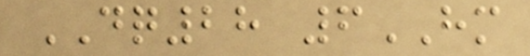DQ28 6HM
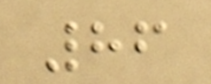86
